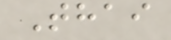Thai
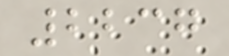2237
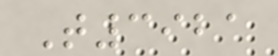T3921
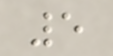5
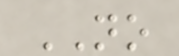NO
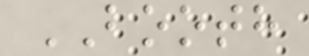BOOTH
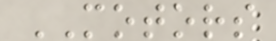MOTORS
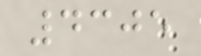4305
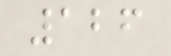126
